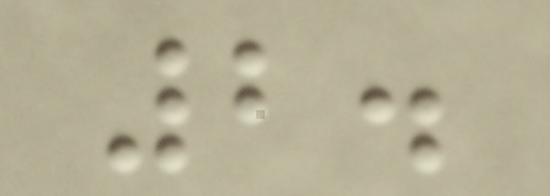2.
